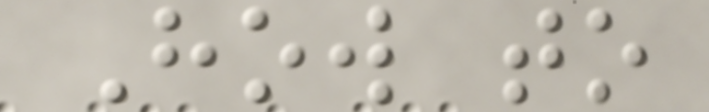How to
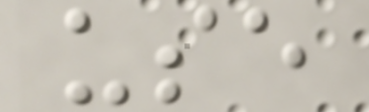use
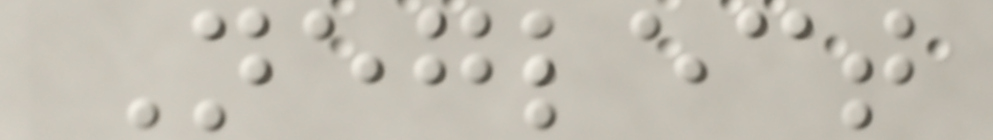Neglect
